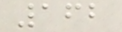162
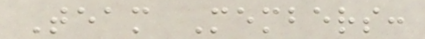Team Members:
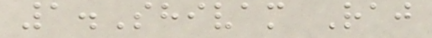1.Shivam Raj
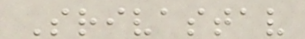Srivastav
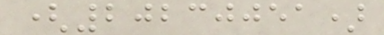(20230051)
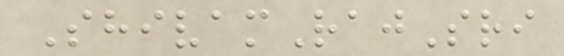ShivamRajSri
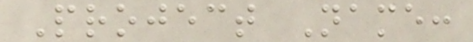Project Name:
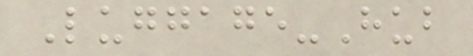Luggage-Hub
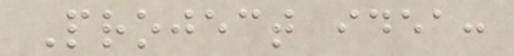Project idea:
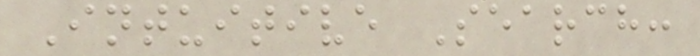Intuitive Search:
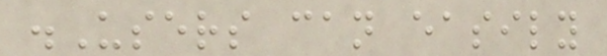.Users can easily
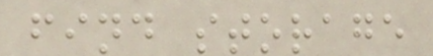find storage
